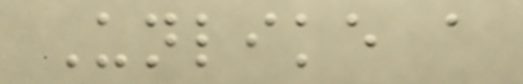Unlike a
